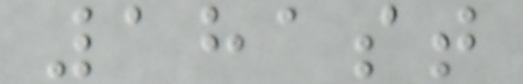181st
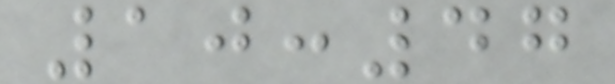10:47
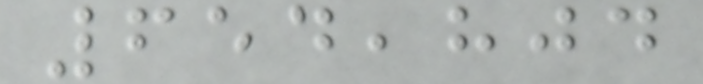654,804
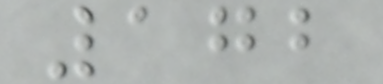172
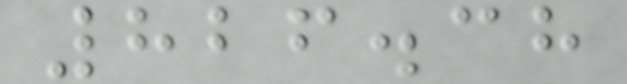826.38
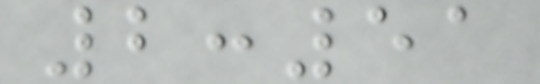2:51
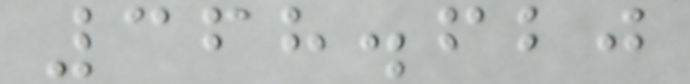368.620
